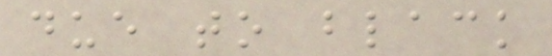due to black
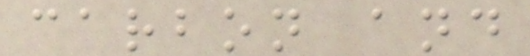carbon and
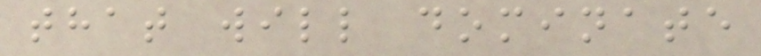that will dominate
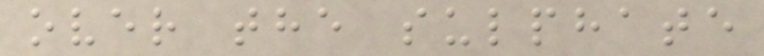over the sulphate
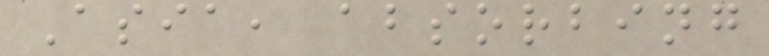Asia, absorbing
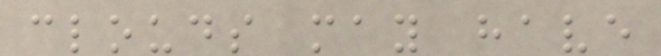clouds may have
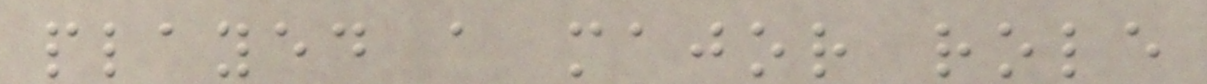played a major role
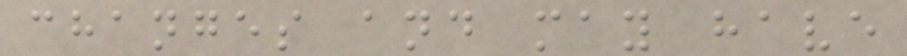changes and may have
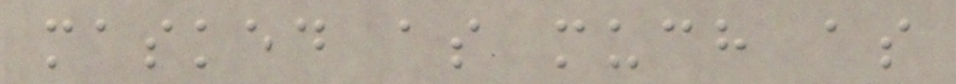masked as much as
